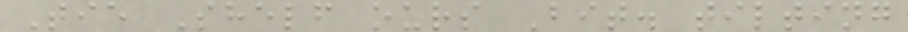Tie Shelf ours Bit. tilting
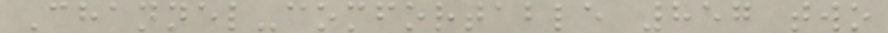Channel-comfortable 857 two
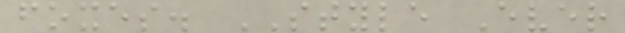foxes. STYLE Ever
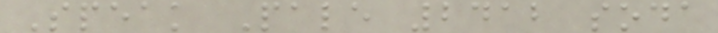Speak Pale 2412 soda
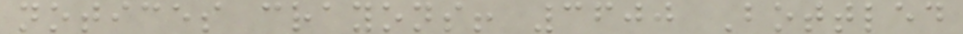notices crayons! 3600 Bottled
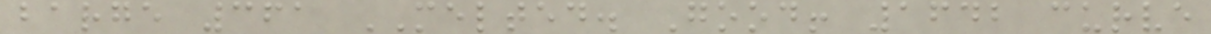barge 361 MELTED. Good! 1642 curve
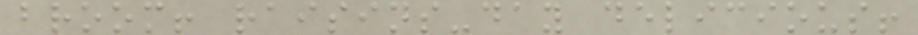broom! raisins-day delicious!
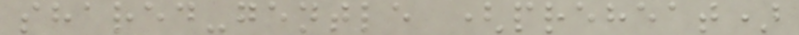shared-gentle (preheat)
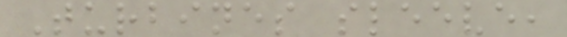Turbines sleeve,
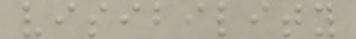visibility
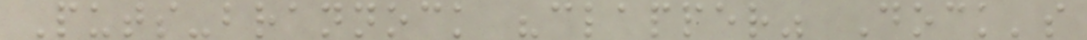Puts-brannock "clapper" Dock's
